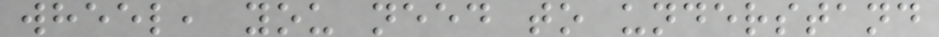wheel, you need to understand
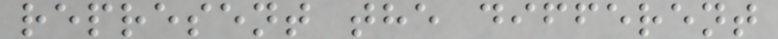represent the different
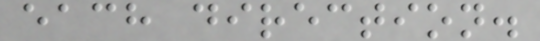each direction.
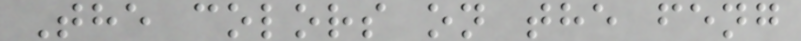The colors on the feng
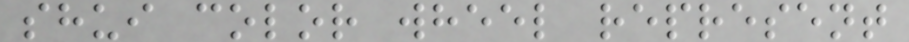shui color wheel represent
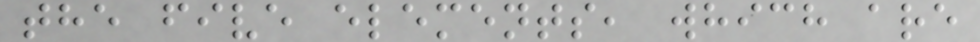the five elements, which are
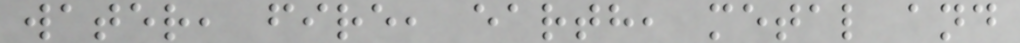water, fire, earth, metal and
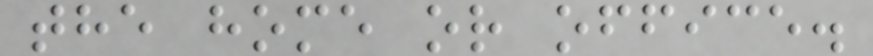the home or office.
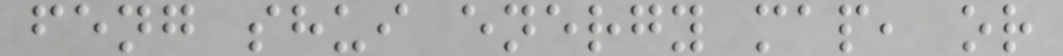feng shui energy map, or
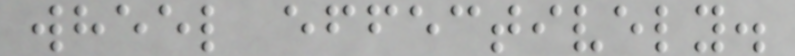wheel effectively.
